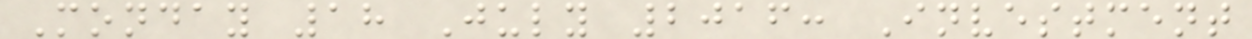Monday 18 July 2016: Investment
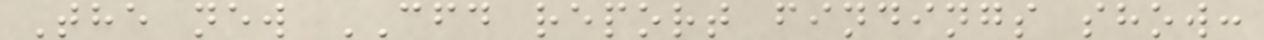The new CFD report findings show:
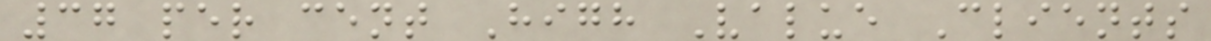37 per cent High Value Clients
